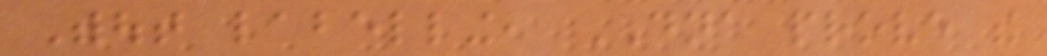Without labelling, DNA prove the
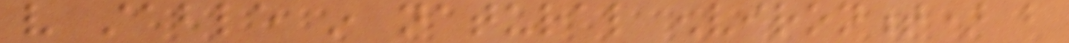very stable in natural environment) but
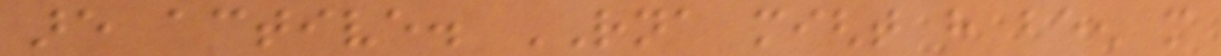are active. RNA might have been more
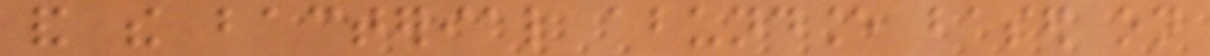and the bacterial abundance based on
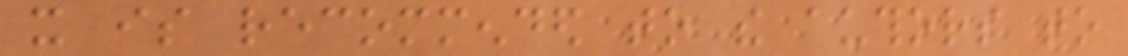it is recommended to the authors to
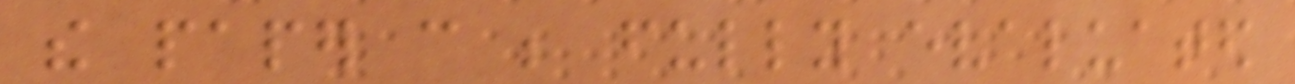the paper can be fully evaluated
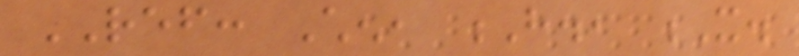REF: Chen, H., X.
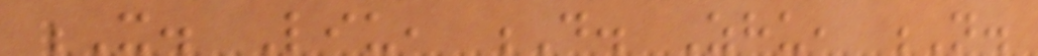X. Liu, D. Zhu, N.
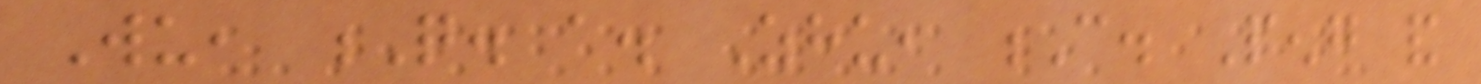Wu, Q. a. Zhu, C. Peng and
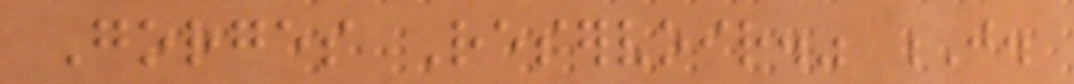Gorges Reservoir." J.
